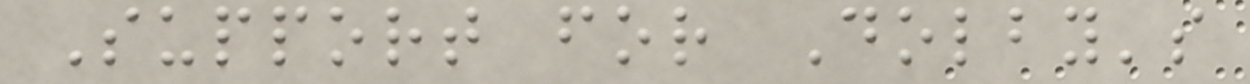Support for Dolby's
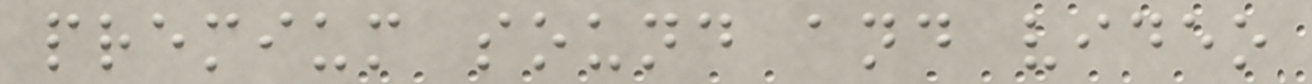premium sound and video
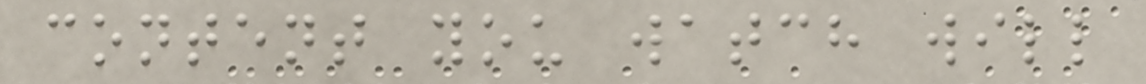content you watch will
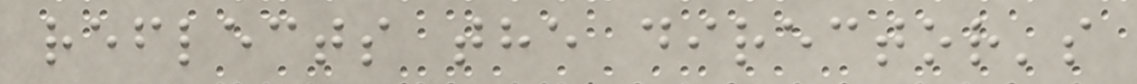reflects the director's
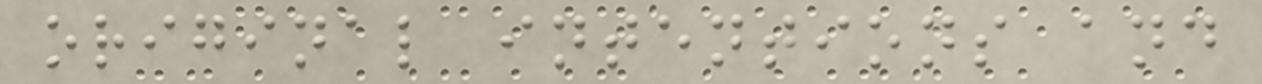original intentions and
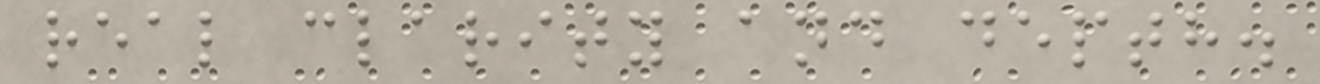real clarity and depth.
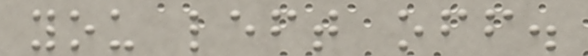you left off.
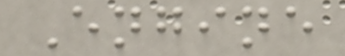Engine
